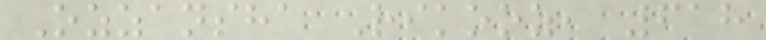Ozzansha Rikooz, 618
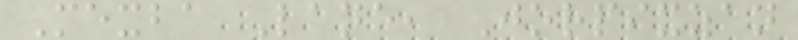Mexba Lane, Jorpixzan
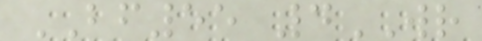BF55 4WR
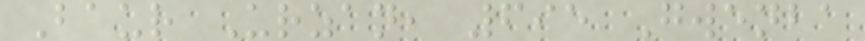Baur Urzan, 695 Gwenba
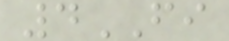4FI
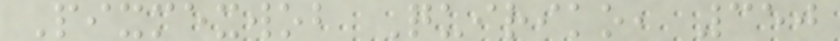Pixmexwob Quiriko, 350
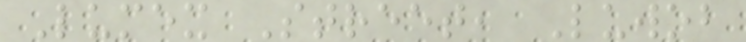Lumex Street, Luwob
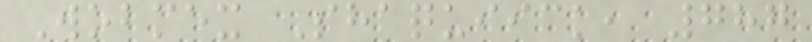Wobmex Shaquiick, 787
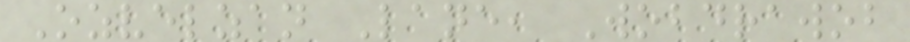Ozvelzan Lane, Wobdrawob
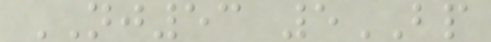NJ53 5BP
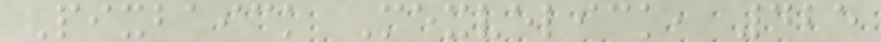Pixbaick Mexvelick, 425
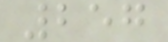257
